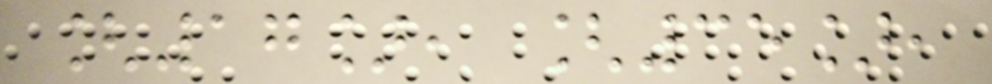[17], [35],
